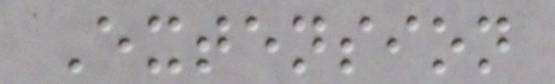Extension
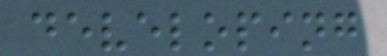developing
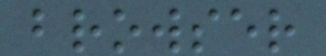browser
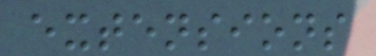extensions
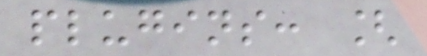plugins: [
